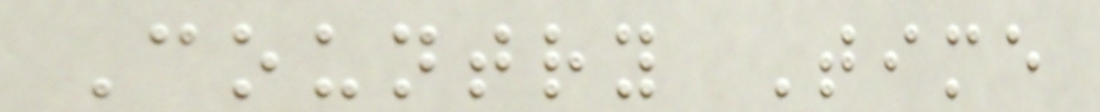Country Time
